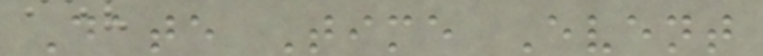Date Time Event
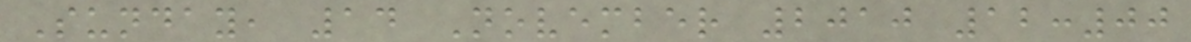Sunday, 14 November 2010 12:00
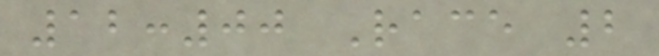12:00 Race 2
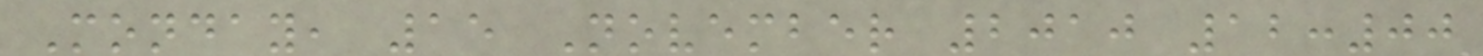Monday, 15 November 2010 12:00
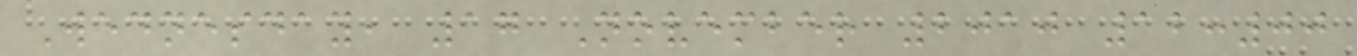Wednesday, 17 November 2010 12:00
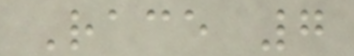Race 7
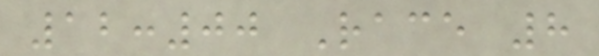12:00 Race 8
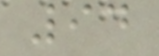94
